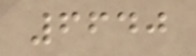6640
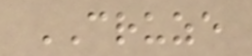CRUZE
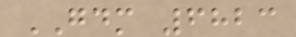GDM 6823
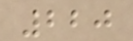220
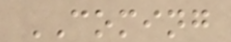COMING
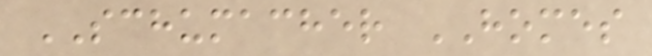SCHUMACHER HOMES
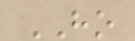HO
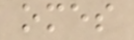omes
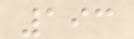193
